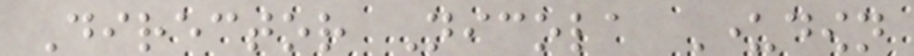Director Nicola Underdown
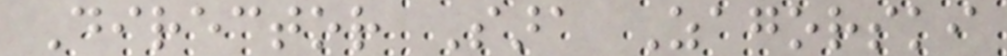Director Sara Zagorski
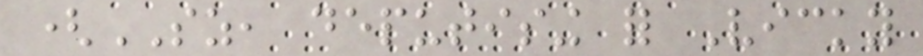(SZ, deputising for Vicky
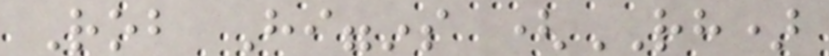Rob Higgins (RH)
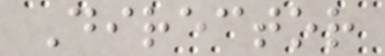Director
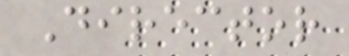Director
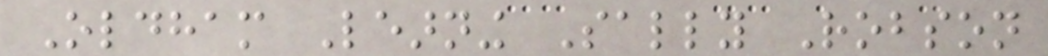Oldham Learning Sally Robson
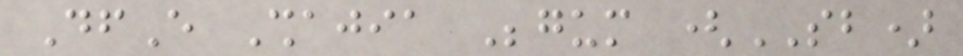DfE Shajia Begum (SB)
